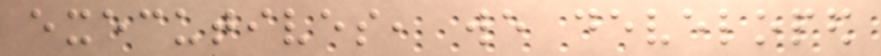executives, we developed
